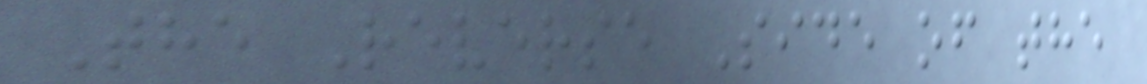The Reverse Side of the
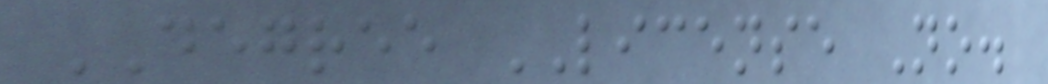DEGREE LICENSE No.
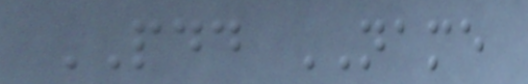PDD NAME
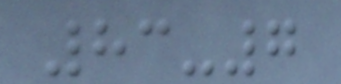83-7
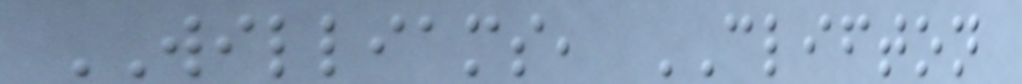WILLIAMS, CLIFTON
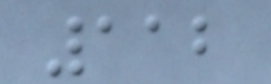112
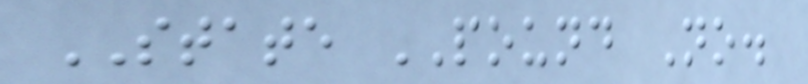STATE POUND No.
